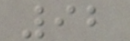92
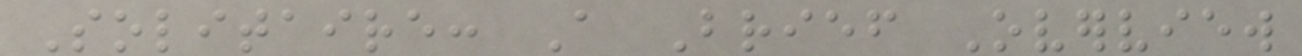Solitaire: A Brief Overview
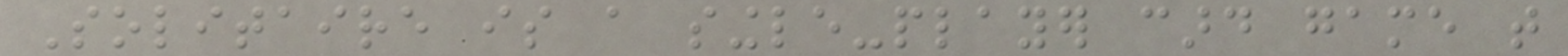Solitaire is a single-player card game that
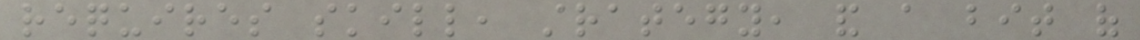requires skill, strategy, and a bit of
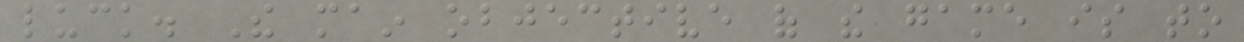luck. The main objective of the game is to
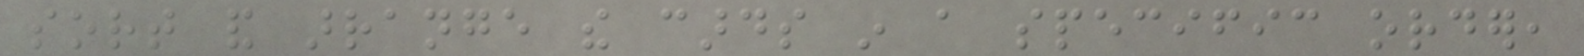sort and arrange the cards in a specific order,
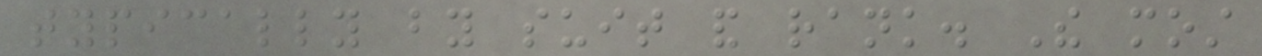typically by suit and rank. The most
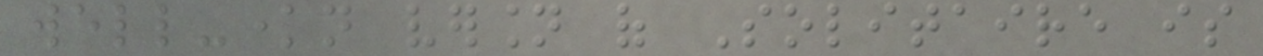well-known version of Solitaire is
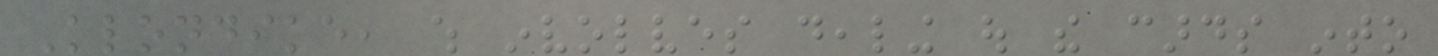Klondike, which involves dealing out the cards into
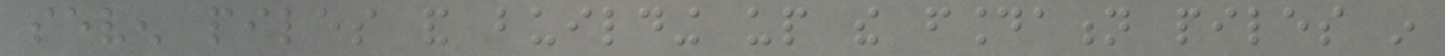seven piles and building up the foundation piles in
